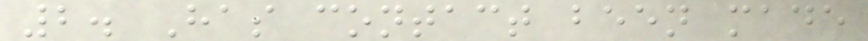2. Has contact been made
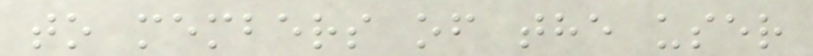to members of the user
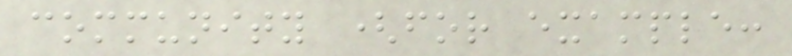community (for example:
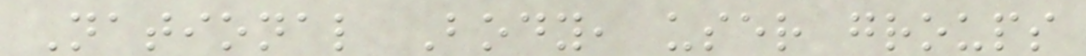National Body, user groups
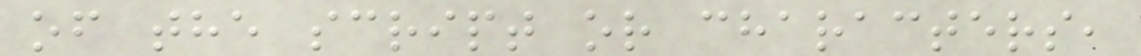of the script or characters,
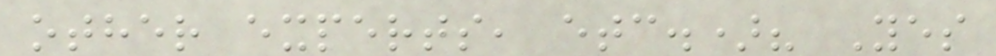other experts, etc.)? Yes
